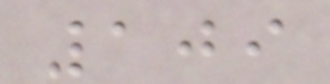109
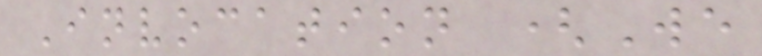Invocation (We
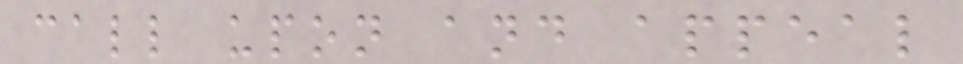call upon and appeal
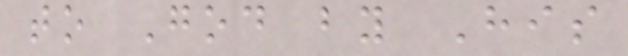to God by His
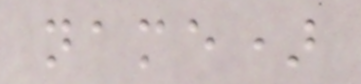name)
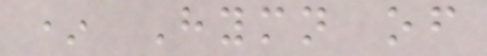* Hymn of
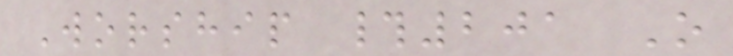Worship #201 O
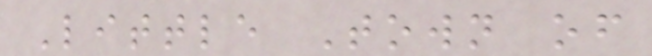Little Town of
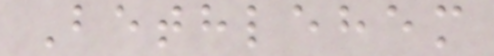Bethlehem
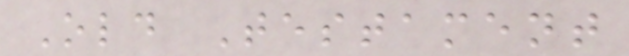Old Testament
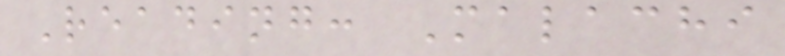Reading: Malachi
